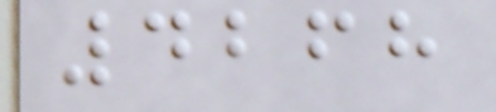4268
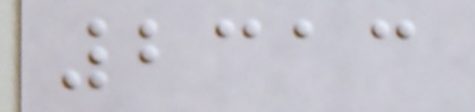2313
